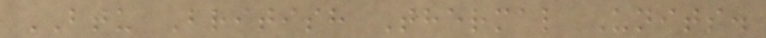BTU British Thermal Units.
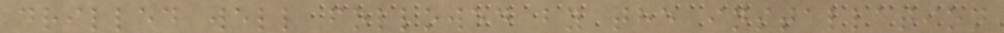drilled well followed by the installation
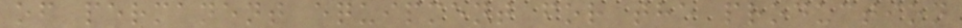of permanent equipment for the production
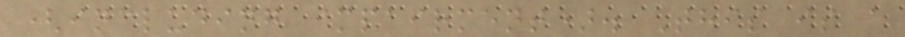(including impairment). This is a
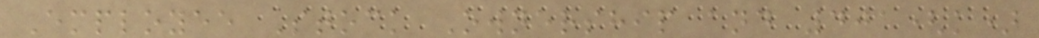Employee Stock Ownership and 401(k)
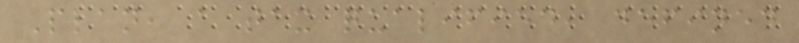Plan, a tax qualified, defined
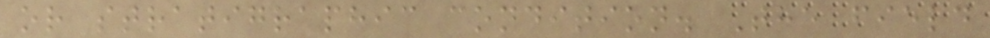or stratigraphic condition. The field
